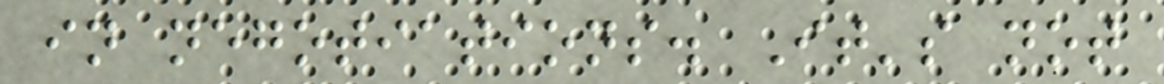in negotiations. It's not
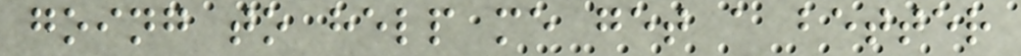going to help me get a better
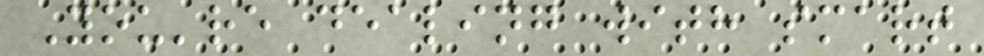You're dealing with smart
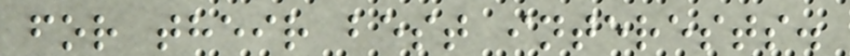for their best interests.
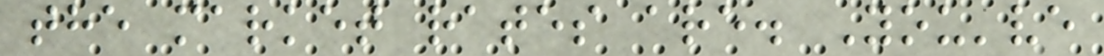the market rates are. You've
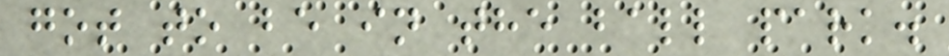got to be in the ball park.
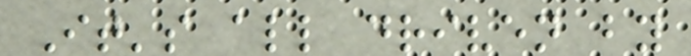It's all driven by
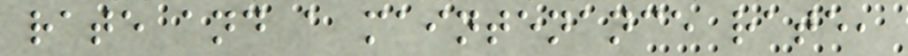rate and a maintenance rate,
